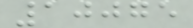10075
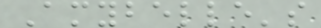Amybelle's
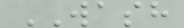WASH
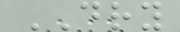DRY
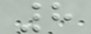8
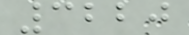3220
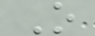O
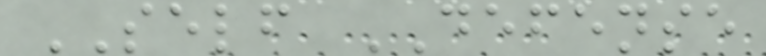SELF DEFENSE
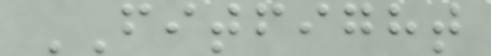FITFIGHT
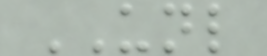UNL
